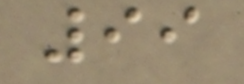99
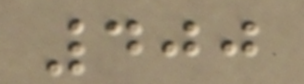400
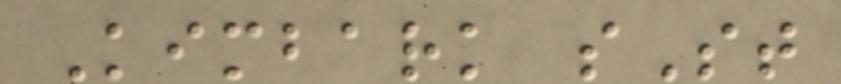Kimbark sSt
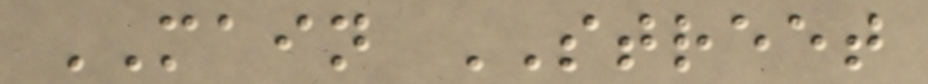MAIN STREET
